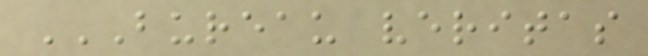BUREAU VERITAS
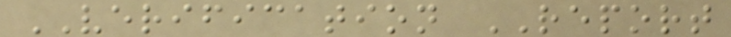VERIFICATION REPORT
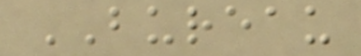BUREAU
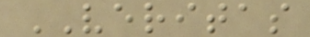VERITAS
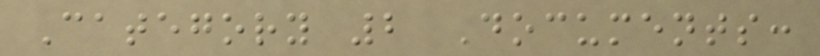Category 2 Documents:
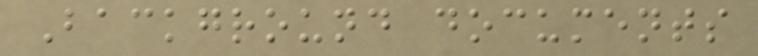Background documents
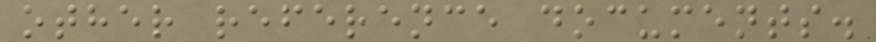other reference documents.
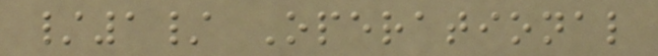/1/ Operational
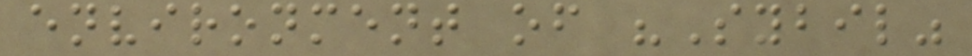environment of "Sybil"
